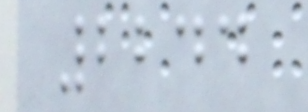2244
